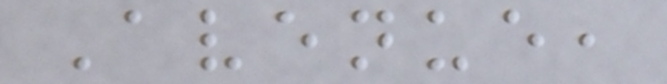Avenue,
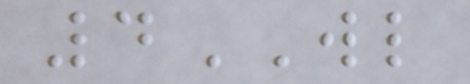4WL
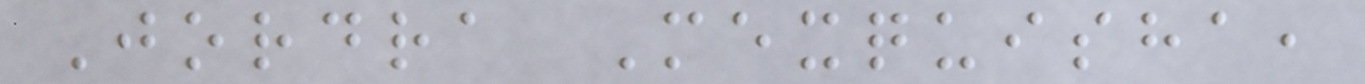Jordra Mexquisha,
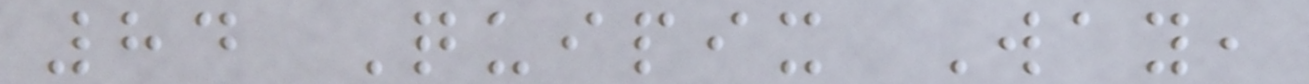84 Quipix Way,
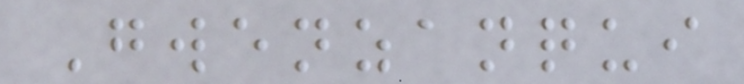Gwenzanqui
